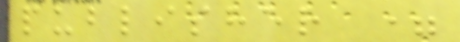publisher =
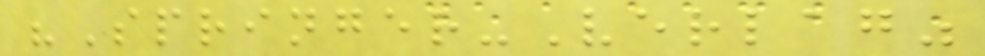"Springer-Verlag"
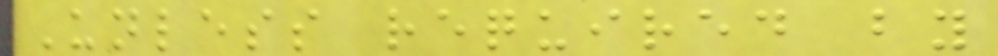Unless required by
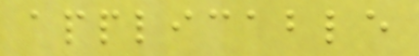applicable
